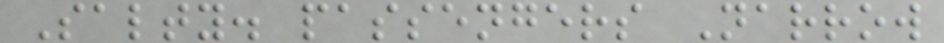Salty. passengers Narrow
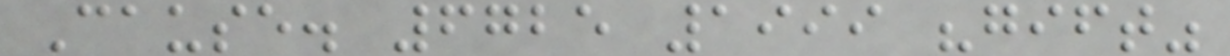Cause. 6725 1999 "gift"
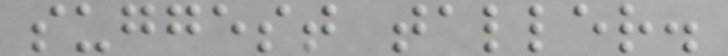suggest taller.
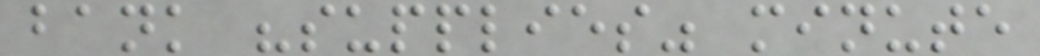bank "supplies" minute
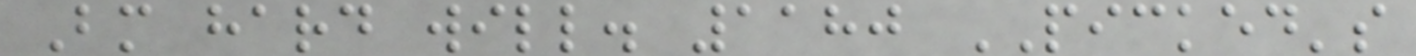Bm hard will. 1180 PICKED's
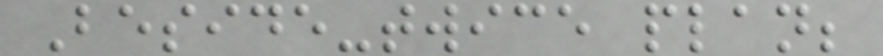Beside-twice plan;
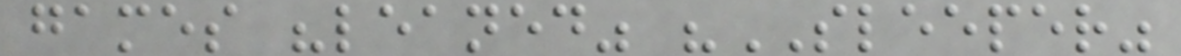games "leaned" "SLEEPER"
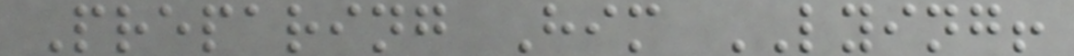Preparing Him LYING!
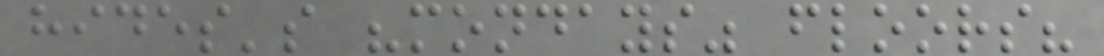hides's "mondays" floors?
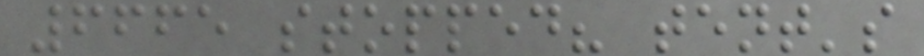6665 stopped? tent's
